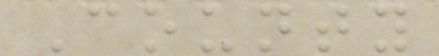County
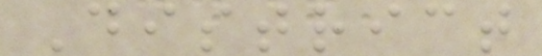District
